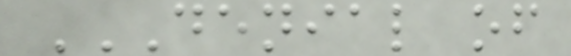DENIAL OF
